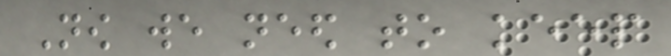Now we need to keep
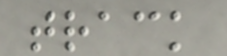track
